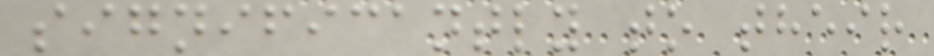significantly to their
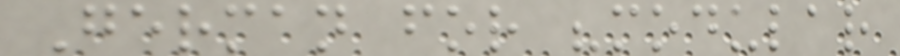German for "modular
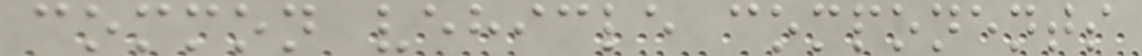common vehicle components
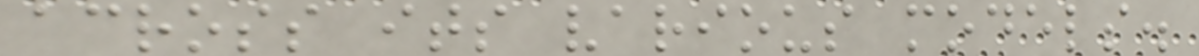across its various models.
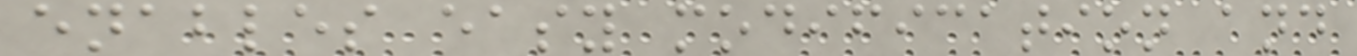enables easy modification and
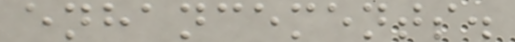enhancements.
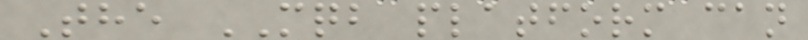The MQB platform can
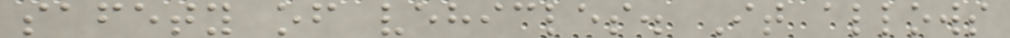safety of vehicles. It allows
